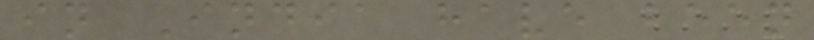in India have been
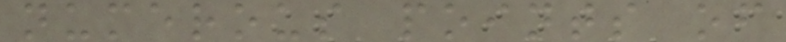numerous points of
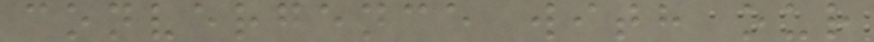convergence with our
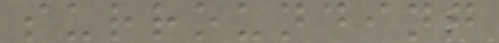surrounding
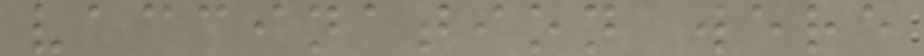vaccination were
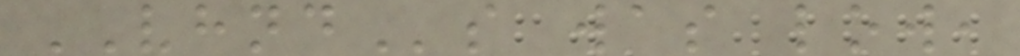VHNDs was low,
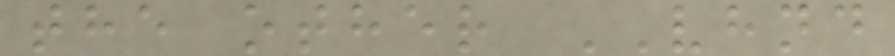the other VHND
